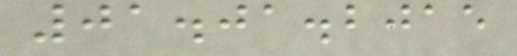01.01.2015
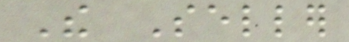The Seller
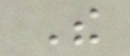The
